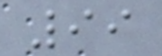99
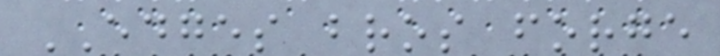EDGES bros forge
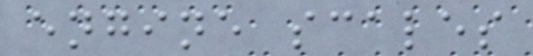engine scales
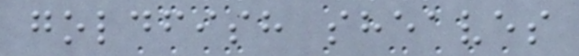goldfish sheaves
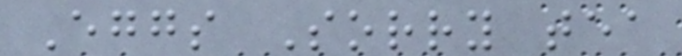Eggs Sorry tea
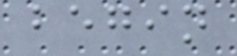begin
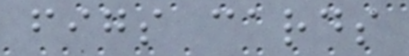figs cards
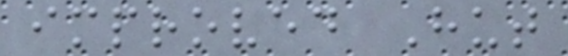improved Hut
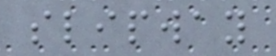slipway
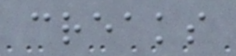creaks
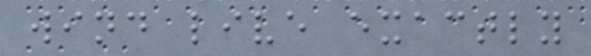wind live exactly
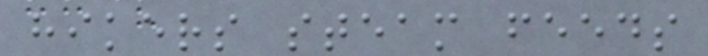hikers steam feeds
